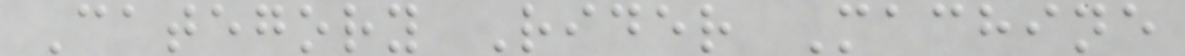Category Rider Machine
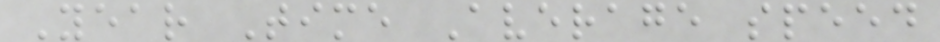Year Time Average speed
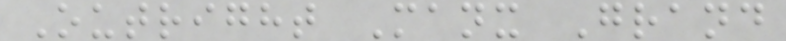Outright Manx Grand
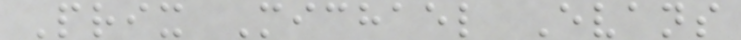Prix Michael Evans
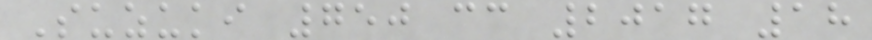Suzuki 750 cc 2017 18
